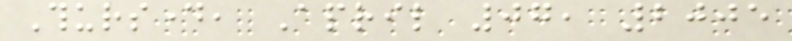Thursday, April 07, 2005
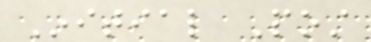Initial Post
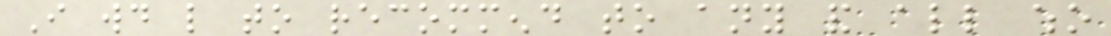I would like to recommend to any and all who
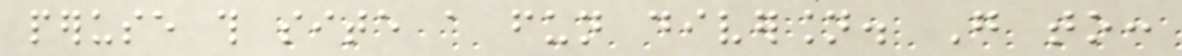peruse this site a fun diversion. Go to:
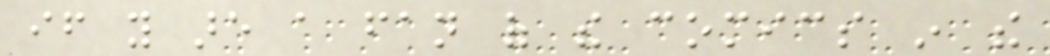if you are a fan of the comics in the
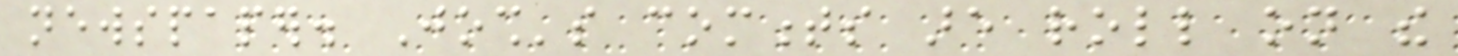newspaper. Josh's comments are roll on the
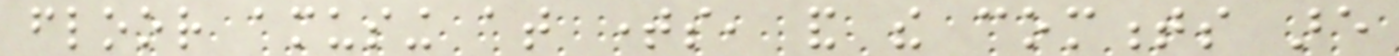floor amusing at times, and the comments are
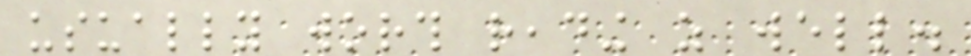usually worth reading as well.
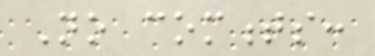No comments:
